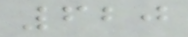620
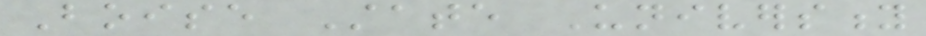Boise State University
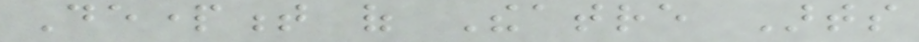Department of Theatre Arts
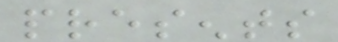presents
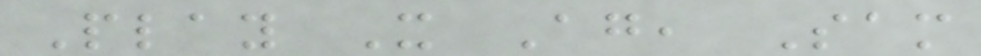Play It Again, Sam
